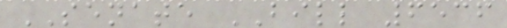SENATE BILL 6536
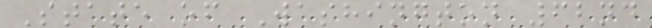State of Washington 62nd
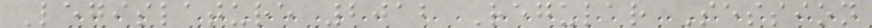Legislature 2012 Regular Session
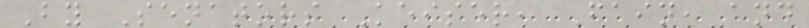By Senators Keiser, Fain, and
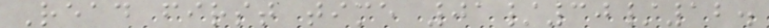Read first time 01/30/12.
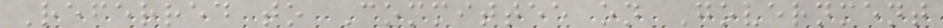Referred to Committee on Government
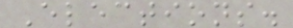Elections.
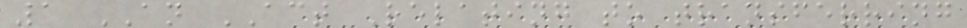1 AN ACT Relating to transferring
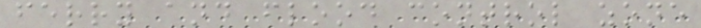ferry and flood control zone
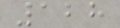128
